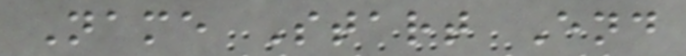Name Start End
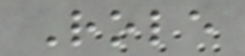Role
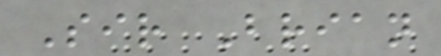Sir Brian
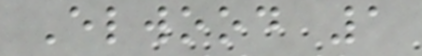Elwood 1
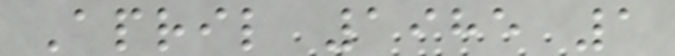April 1985 1
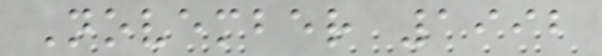November 1992
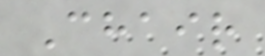Chair
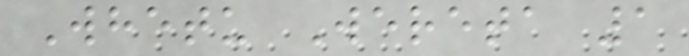Whetu Wereta 1
